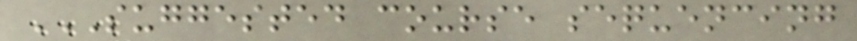SUGGESTED COURSE SEQUENCING
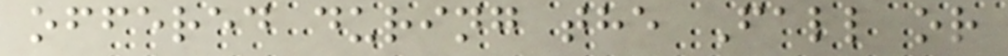offered during the Fall or
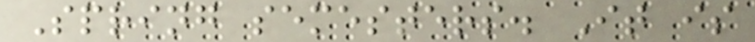Spring semesters. It is
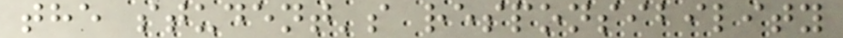the student's responsibility
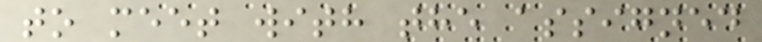to meet with the assigned
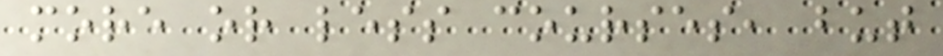more or less courses, but
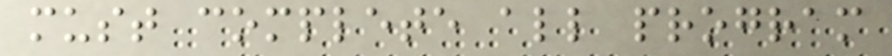must complete all program
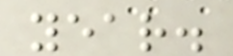year.
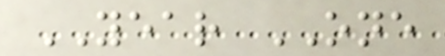YEAR ONE
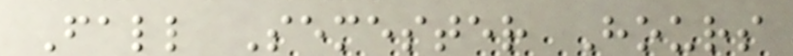Fall Semester Hours
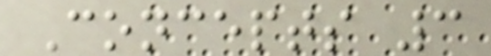Concepts 3
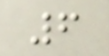6
